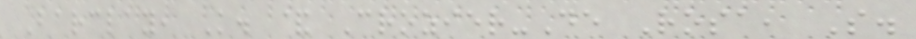Barclay, K. & Crozier-De Rosa, S.
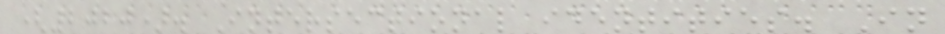(2020). Intersectional identities. In
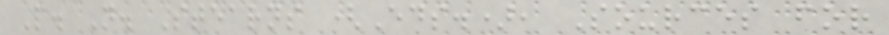P. N. Stearns (Eds.), Sources for
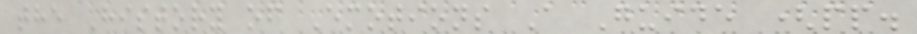the History of Emotions A Guide (pp.
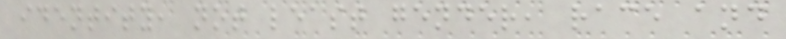identity, not least gender, race and
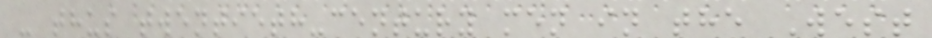- thus twentieth-century men in the West
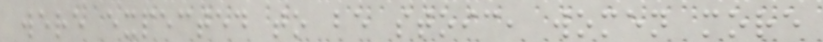were expected to be stoic, women more
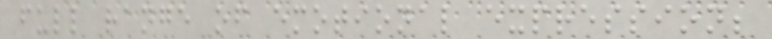full range of emotional expression;
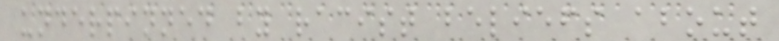underpinned by racist beliefs about
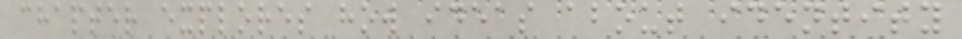chapter explores how ideas about identity
